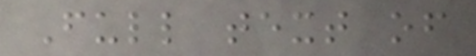Full text of
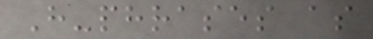H-phrases as
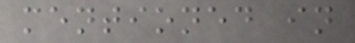mentioned in
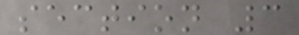section 3
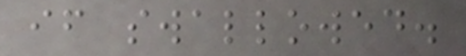if swallowed.
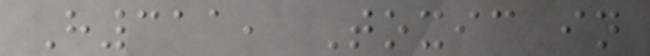H311, Toxic in
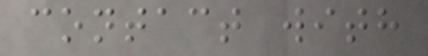contact with
